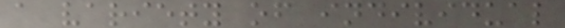a variety of individual
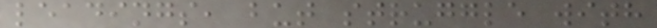leadings, but struggle with
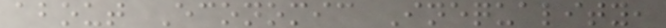about Economic Inequality,
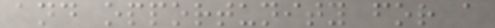and opportunity for a
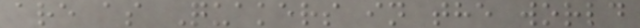are as Quakers in the world
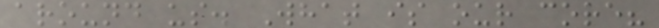around us. What is our core?
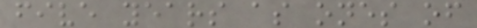five years as ones of
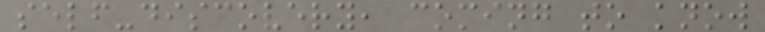self-discovery, coming to know
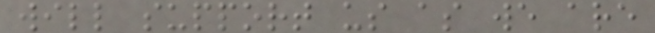will support us as we are
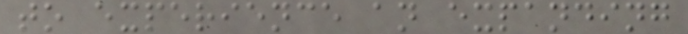to experience an expanding
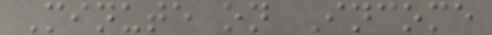Minute on Income
